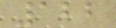122
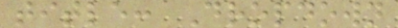title: Dropdown
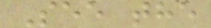See the
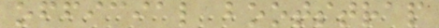official bootstrap
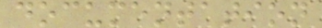documentation
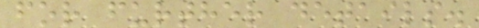for further details.
